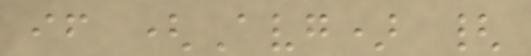if (Avg) {
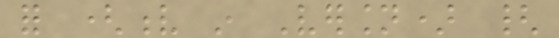for (v in Version) {
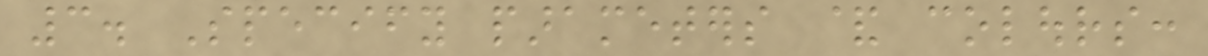3. Specify parameters & colours:
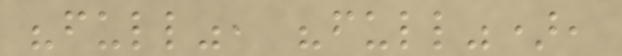"full", "full"),
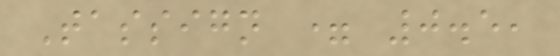Tassign = 0.5,
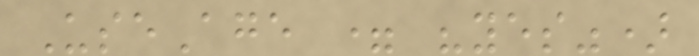UseAge = "yes")
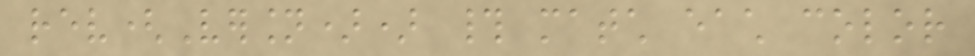rev(Version)) # match each color
